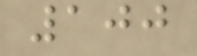100
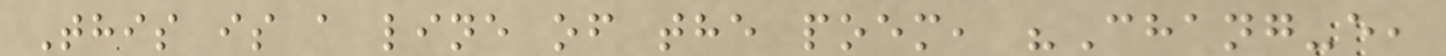This is a line of the poem, "Chang-e,
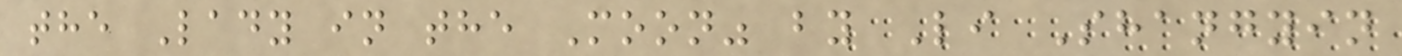the Lady in the Moon" by Li Shangyin
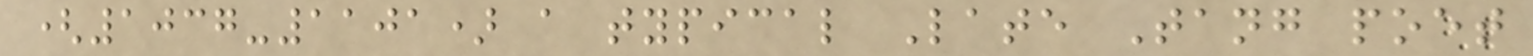(1037-1101) a typical Late Tang poet
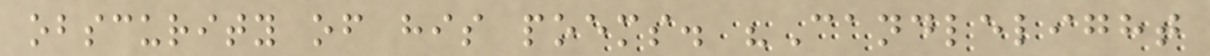obscurity of his poems. "Candlelight
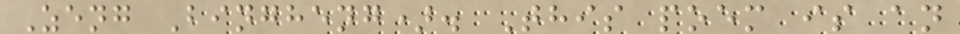Zeng Bingheng). This poem is an
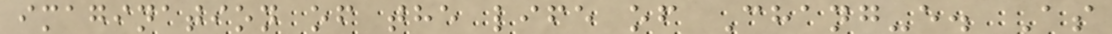imagination of the life of Chang-e. As
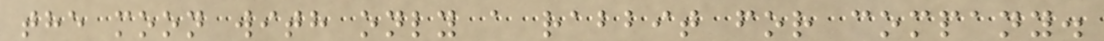the moon with only a rabbit for company.
